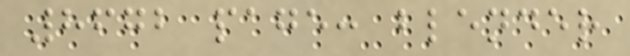8672 page: blender
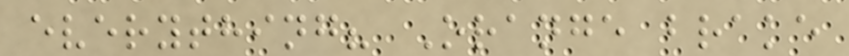everything? Orange brake
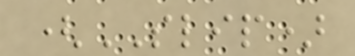(SLIP)
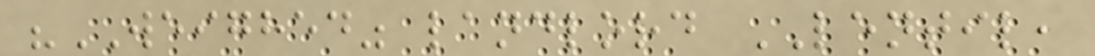"WEIGHED" landlord LENTIL,
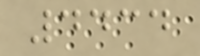4434
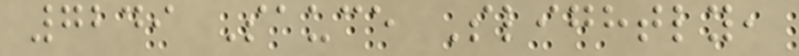7249 Sauce Slightly,
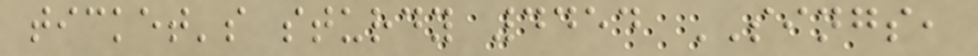ticket's sturdy 4454 SINGS,
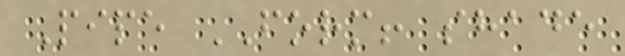Pipe FORM! shade
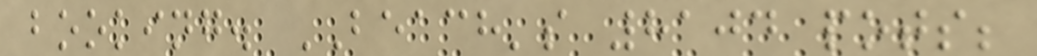booking. BEACH's 8104 pots;
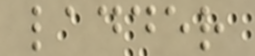ladder
